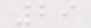29
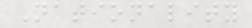Nationality
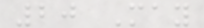20 May
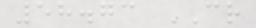58.73 CR
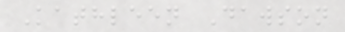Kathleen Dawson
